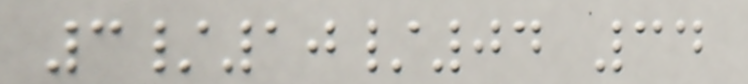3/10/04 34
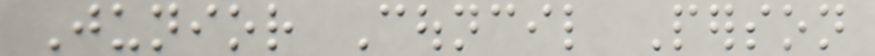Junior Council Person
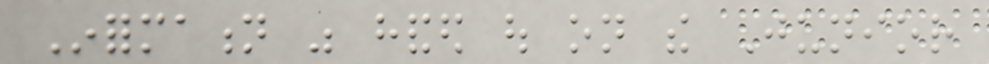Information was handed out on the Junior
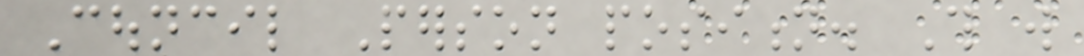Council Person position. This will
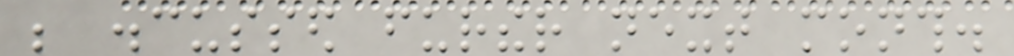be discussed further next month.
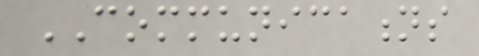COMMUNICATIONS
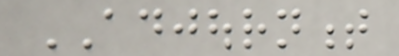ADJOURNMENT
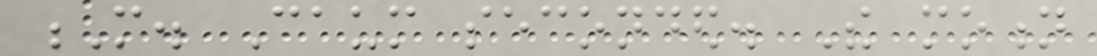M. Caum seconded. The motion
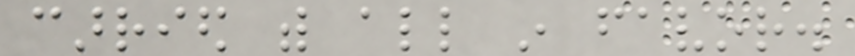carried with all in favor.
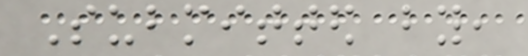Submitted by,
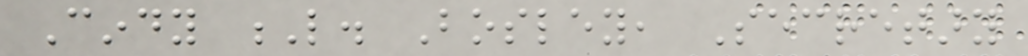Cindy L. Bosley, Secretary
